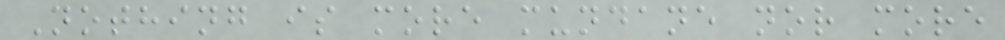Nothing is more mundane nor more
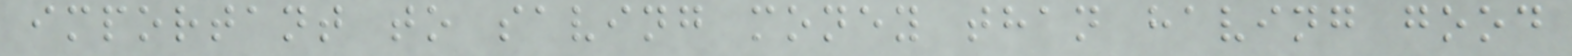important to saving money than having good
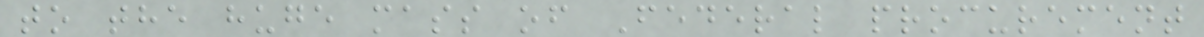to the huge mass of Federal procurement
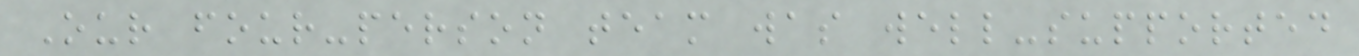Our four-person team was well-supported
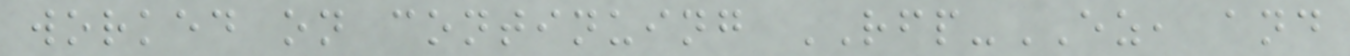worked on continuing RFP-EZ, and
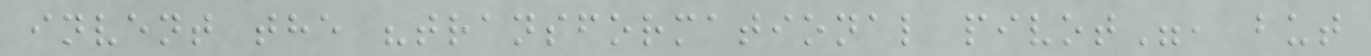invent the "transformational pivot", but
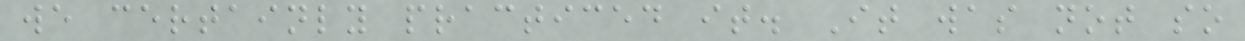we certainly practiced it. It was not so
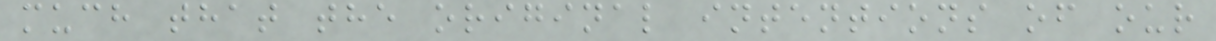much that the original intentions of our
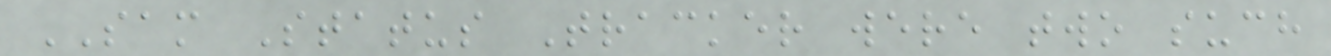SAM Status Tracker were two such
